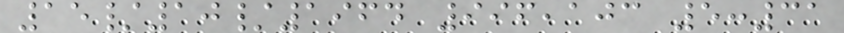15/10/1964 996,103 5:31
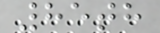85th
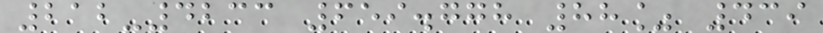212-4233 659.778 88% 439
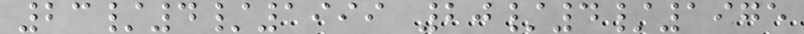23/4/1999 20/4/1975
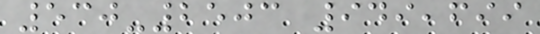530-2503 949,699
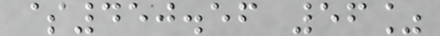$450.56 56%
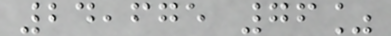24,675 76%
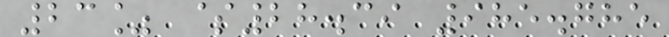23% $28.39 985.785
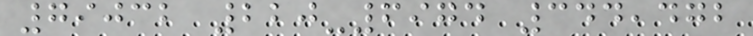79032 220-6974 344,472
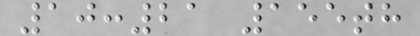10:21 155th
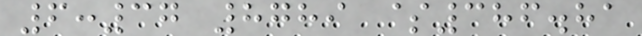6:37 8789 $386.81
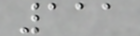111
